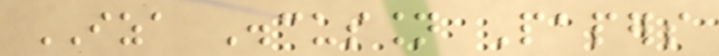IZA Discussion Papers
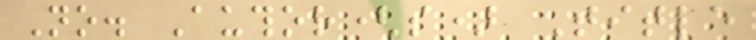No. Author(s) Title
